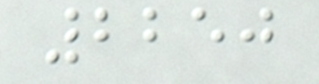2250
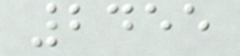2455
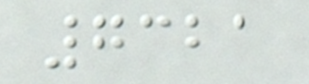7321
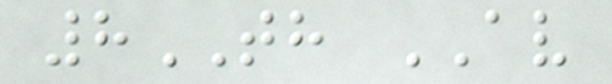8TH AV
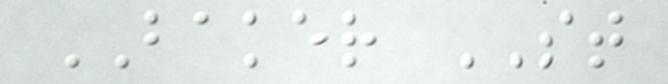BAKER ST
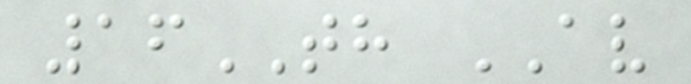16TH AV
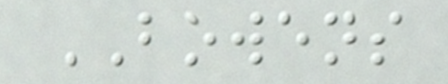BOWENS
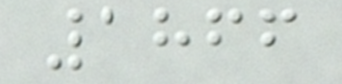1866
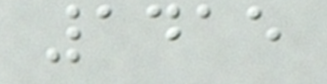1415
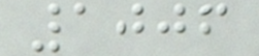1006
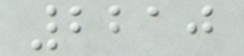2210
